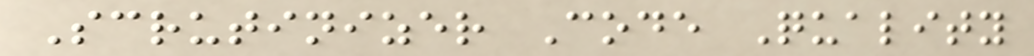Scrutinizer Code Quality
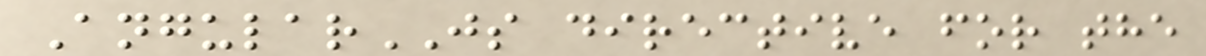AngularJS directive for the
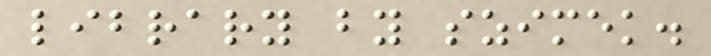library by szimek.
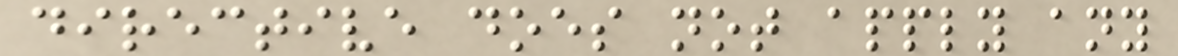directive does not apply any
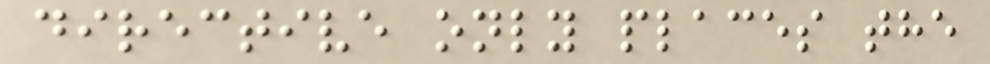directive only places the
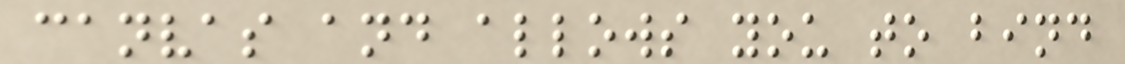canvas and allows you to bind
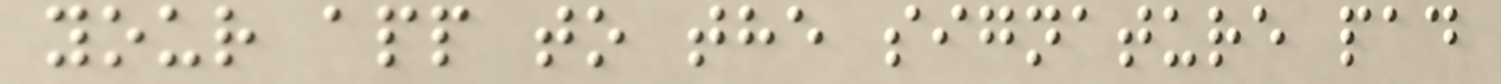your app to the signature pad
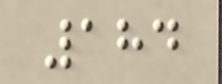184
